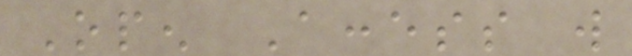Open Access will
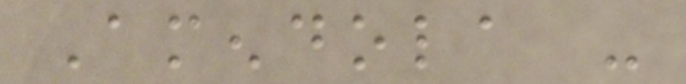Amendola -
